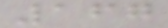167
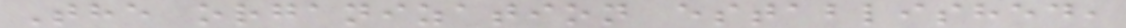The organization established,
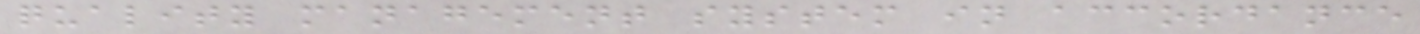quality management system in accordance
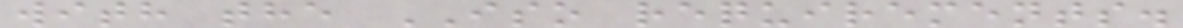with the ISO requirements.
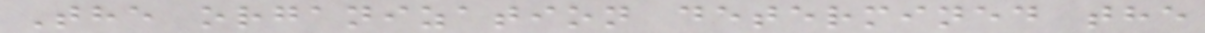The organization determined the
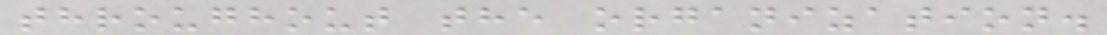throughout the organization.
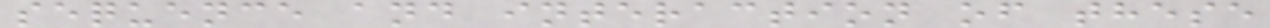sequence and interaction of these
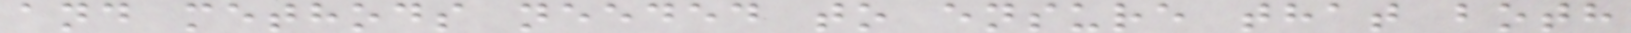and methods needed to ensure that both
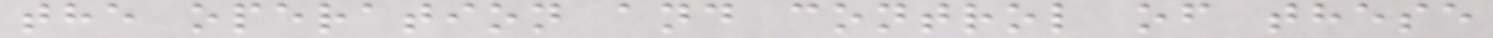the operation and control of these
